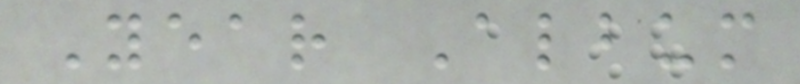Year Album
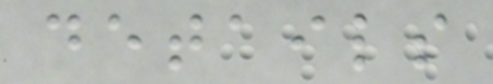details
